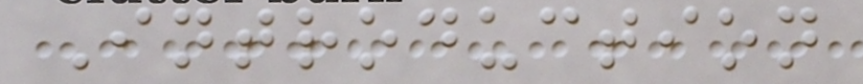Introduction
